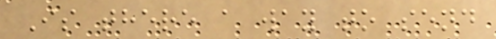Is there a way to send
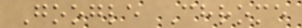Google Chrome
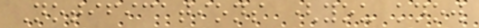Notifications (you know
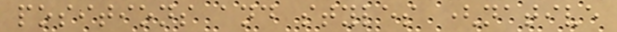positions and styles (native
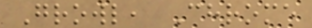Growl, Chrome
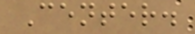Center.
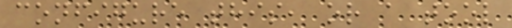configure this, or a tool
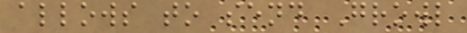allows to send Growl
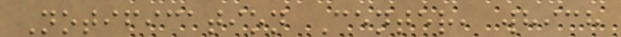Notification Center, which
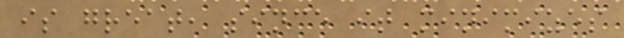is great, since it minimizes
